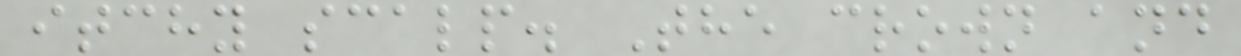itchy scalp. The crown and
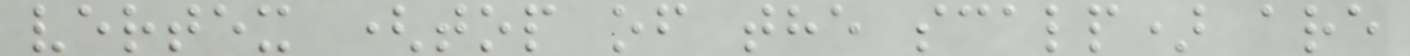vertex (top of the scalp) are
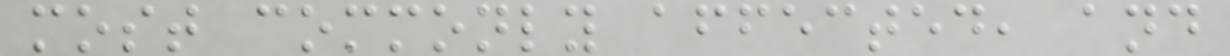most commonly affected, and
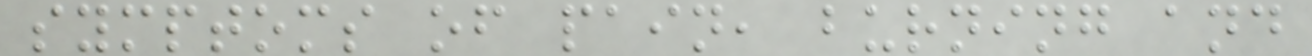symptoms of pain, burning and
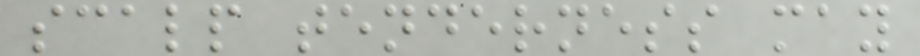scalp tenderness may
